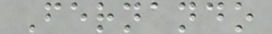Fernando
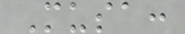Musa:
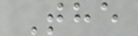The
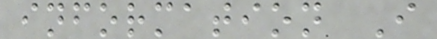information I
